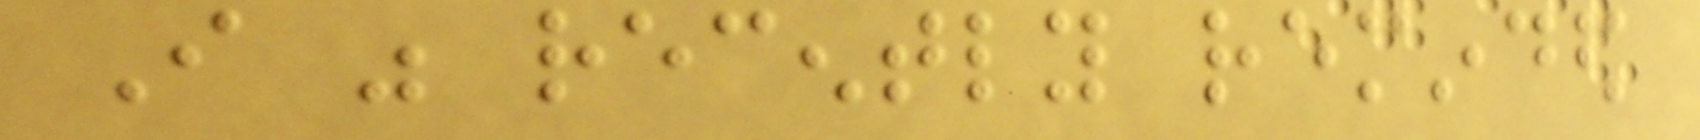I was recently reminded
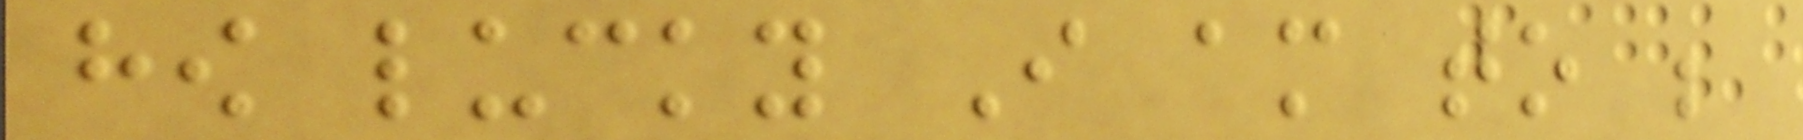how lucky I am to be
